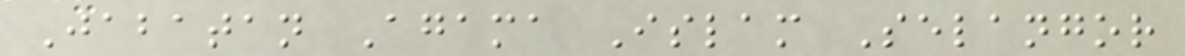Jabatan Agama Islam Selangor
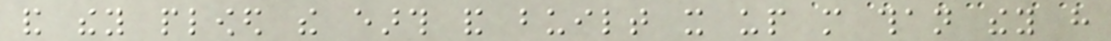and they plowed the earth and built it up more than they have
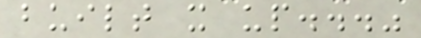built it up..."
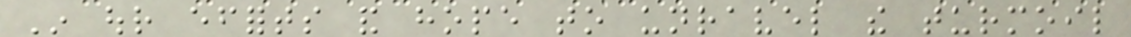In our efforts and hope to unravel the turmoil
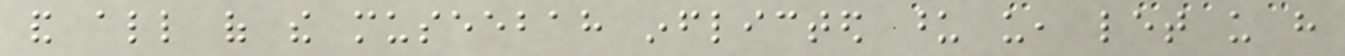and all of the museebah inflicted upon us, let us have
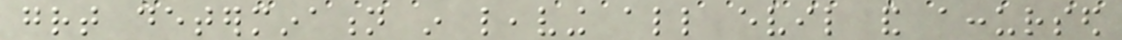great determination in leaving all evil and accursed
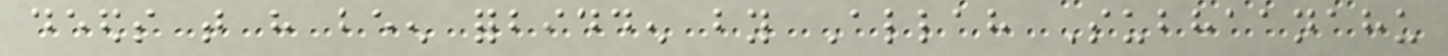deeds that have been forbidden by Allah Subhaanahu
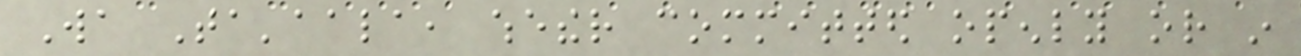Wa Ta'aala, whether committed openly or in
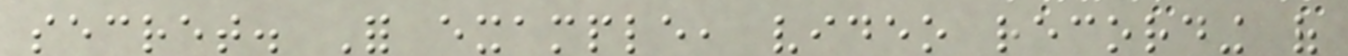secret. For example, video recording of
